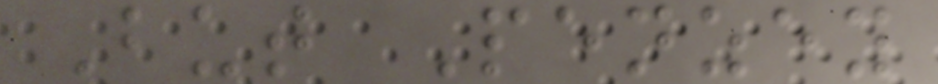But Penzey
